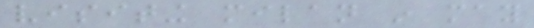visiting milan in may
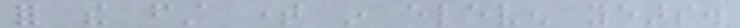for the first time in eleven years.
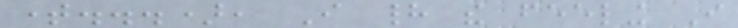time...), I had the feeling I
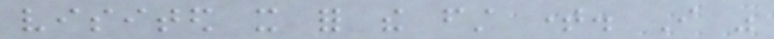visited it for the first time. I was
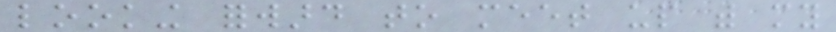looking forward to meet up with my
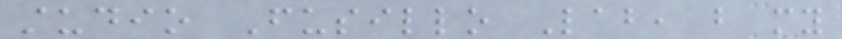studio Fusillo Lab, but my
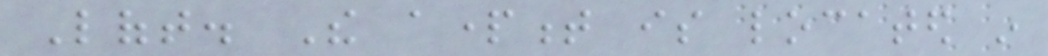Loft. The apartment is located in
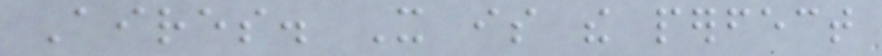Aires. It is the perfect
